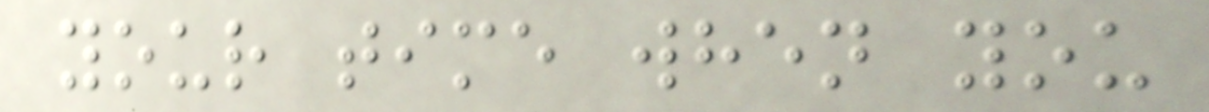your time when you
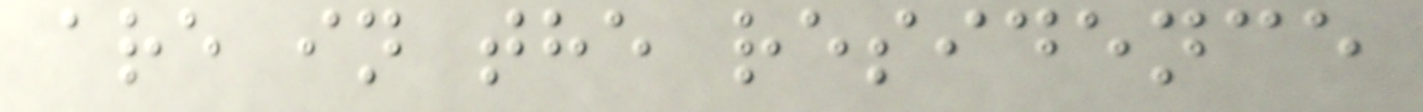are in the residence
